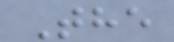The
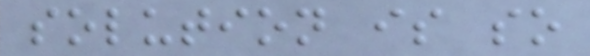solution is so
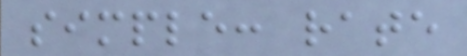simple: rate
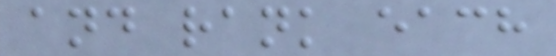and rank each
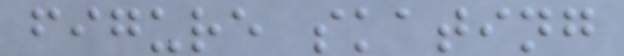figure skating
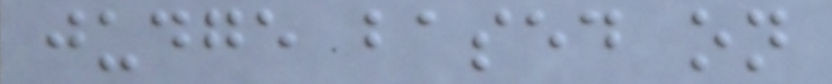judge based on
